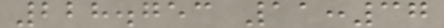228.753 11:37
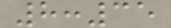8:35
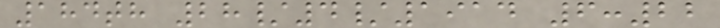184th 28/4/1914 6:22
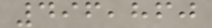496,860
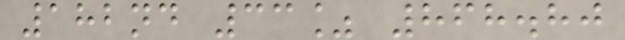182nd 33% 868.80
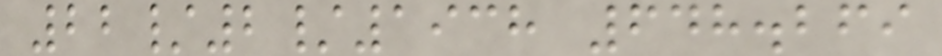22/2/1938 648.269
